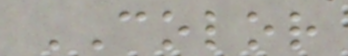COLOR
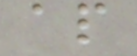ap
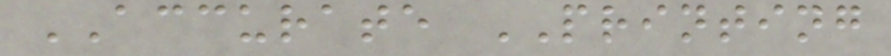ACCURATE PRINTING
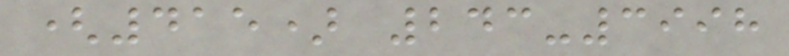(415) 243-3998
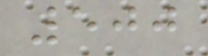500
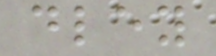dley
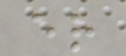er
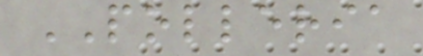POLLERIA
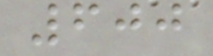600
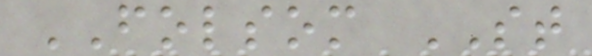FOLSOM ST
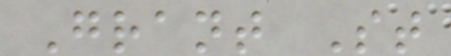Grant St
